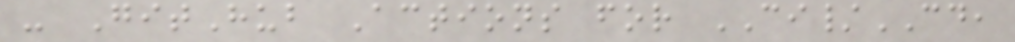- GitHub Actions for CI/CD,
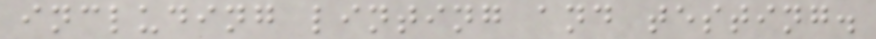including linting and testing.
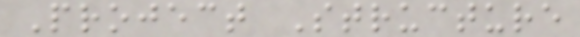Project Structure
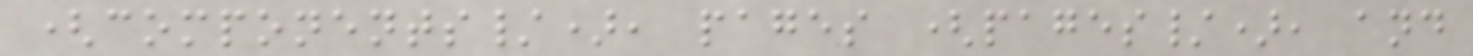(components/), pages (pages/), and
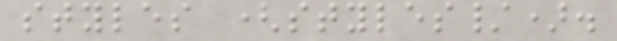styles (styles/).
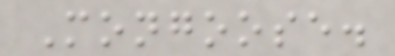Mongoose.
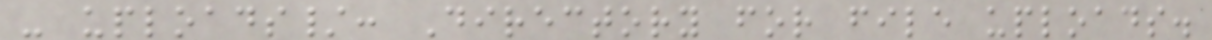- uploads/: Directory for file uploads.
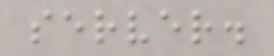server.
